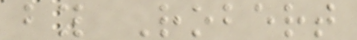by Robert
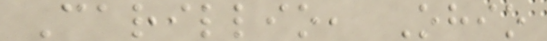Carillio, Ohio
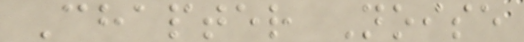Chapter Noise
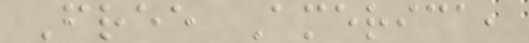Free America,
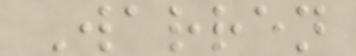Warren
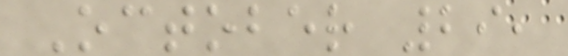October 29,
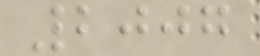2007
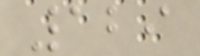129
